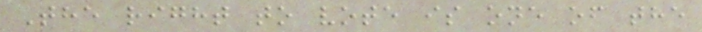The right to vote is one of the
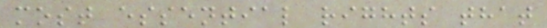most essential rights that
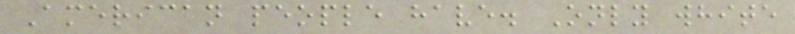American people have. Only white
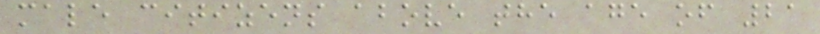male citizens above the age of 21
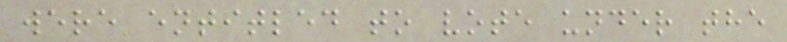were entitled to vote under the
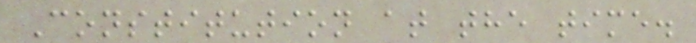Constitution at the time.
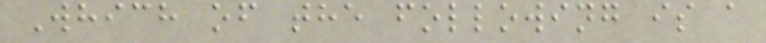Which of the following is a
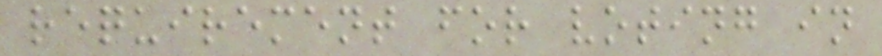requirement for voting in
